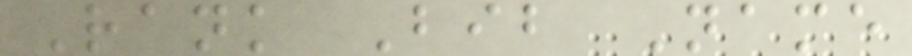Rank Bib Name
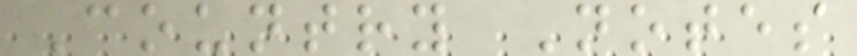Country Notes
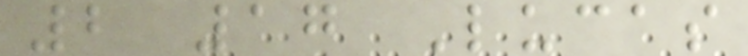2 17 Lucas
